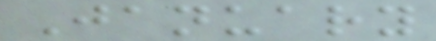January
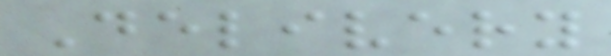Delivery
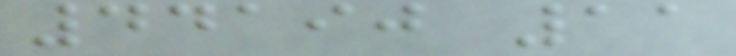44190 11
